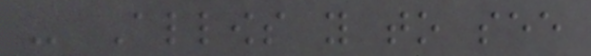- Allows you to see
